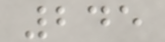245
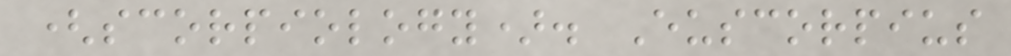(scorpiology). Euscorpius
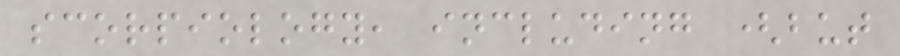scorpiology, including (but
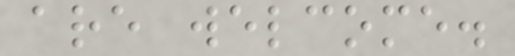are welcome.
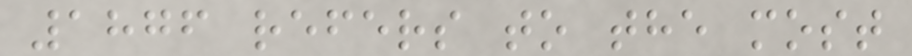1876 refers to the most
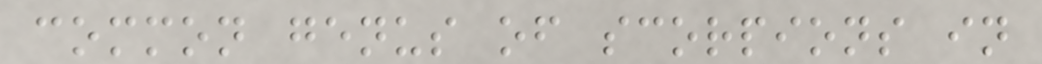common genus of scorpions in
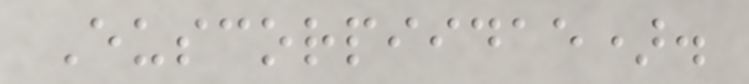Euscorpiidae).
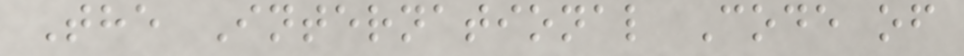The International Code of
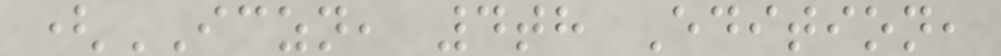(ICZN, 4th Edition,
